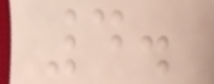4.
